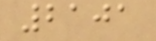2101
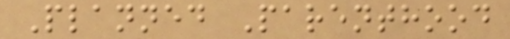Planned Parenthood
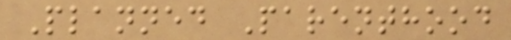Planned Parenthood
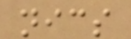nics
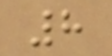8
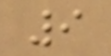9
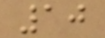10
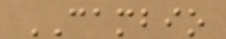CAMBIO
